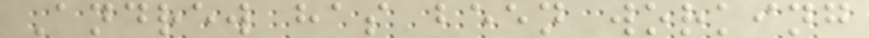Andrew has been working
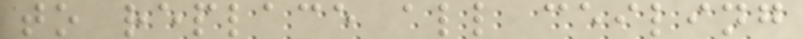to replace all ceiling
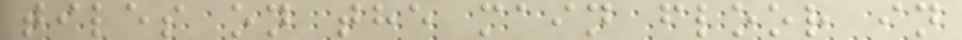tiles on the main floor in
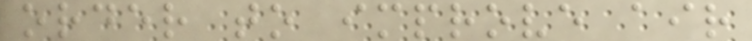order to improve air
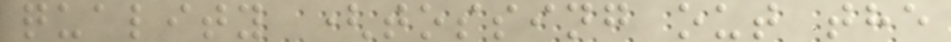quality (tossing out the
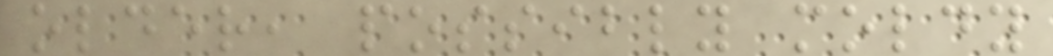older, possibly moldy
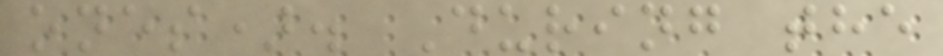ones). During the
